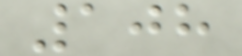108
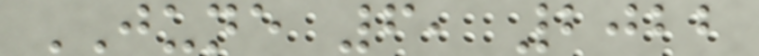JUNE 6, 2022
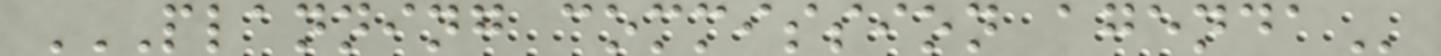PLANNING COMMISSION AGENDA
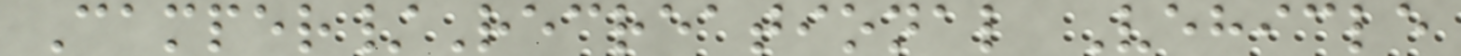Camper/Recreational Vehicle
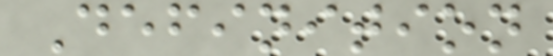Definition
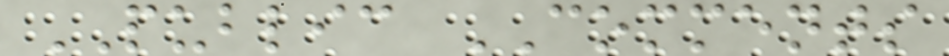PUBLIC COMMENTS
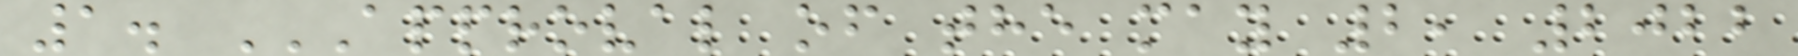1. APPROVAL OF THE MAY 2, 2022
